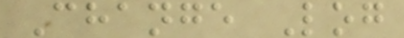Change Log
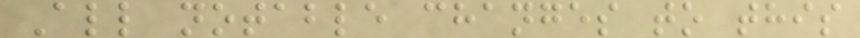All notable changes to this
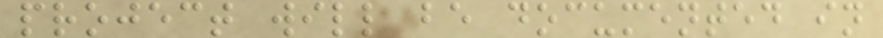project will be documented in
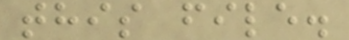this file.
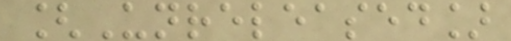[Unreleased]
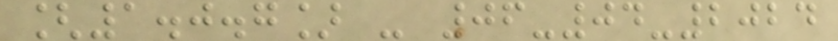[1.0.7] - 06-04-2024
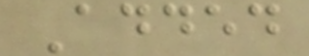Added
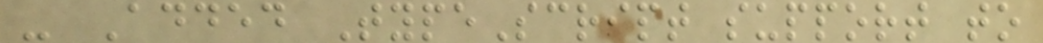- Added TypeScript support to
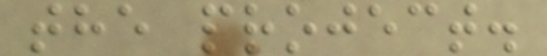the project.
